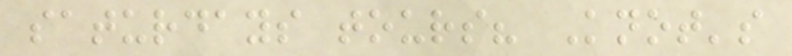saturdays tours? Knot's
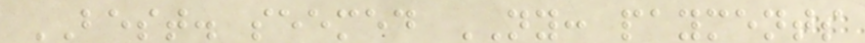BEST. seemed NY: payments
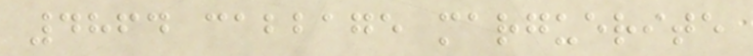4864 cabbage marguerite
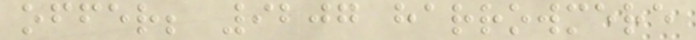offer; 9207 harrowmere
